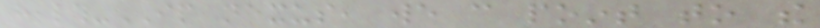health-IP nexus, we can point to the
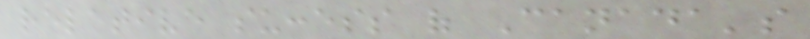relative success of Canada's
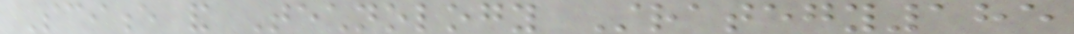Science and Technology Strategy185
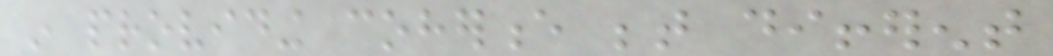in providing coherence between different
